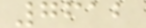7612
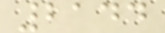2144
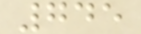745
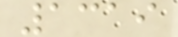1319
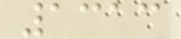1313
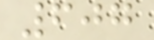607
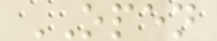OPEN
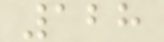128
